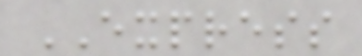EXPRESS
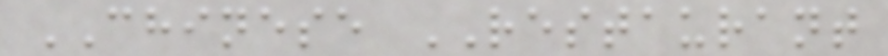CHINESE RESTAURANT
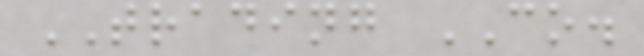TRADING CO.
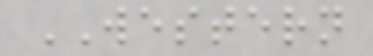WESTERN
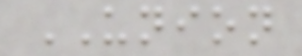UNION
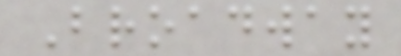Broadway
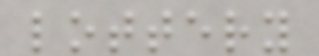lottery
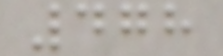478
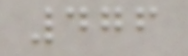476
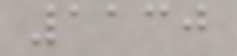1130
